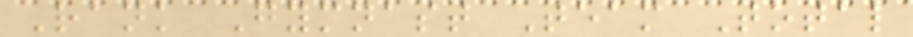Rank Gymnast Team Total
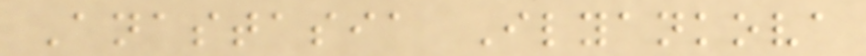Anastasia Ilyankova
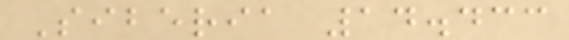Siberia 14.433
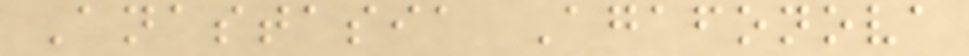Anastasia Agafonova
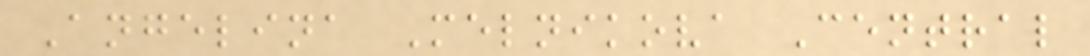Angelina Melnikova Central
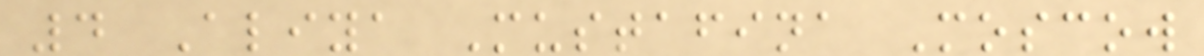4 Aliya Mustafina Moscow
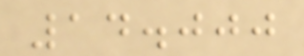14.000
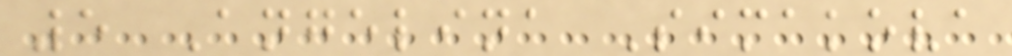5 Angelina Simakova
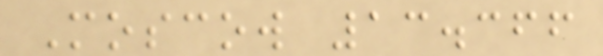Moscow 13.366
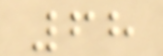68
